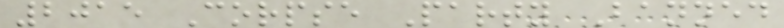2015 Corpse Party Banned
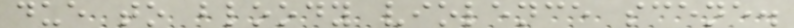due to bloody violence scene.
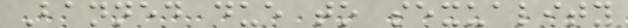Banned due to sexuality
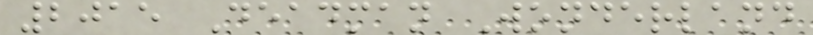2015 Deadman Wonderland
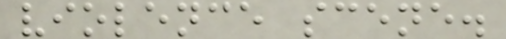violence scene.
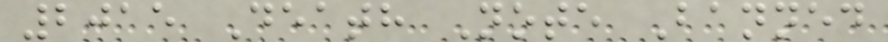2015 Death Note Banned
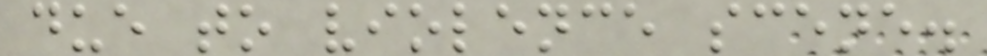due to violence scene.
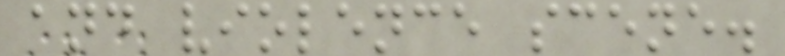and violence scene.
